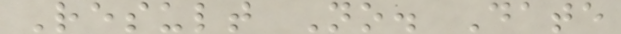Result No. Date
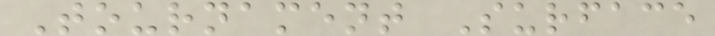Tournament Surface
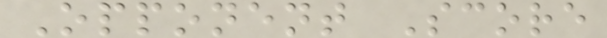Opponent Score
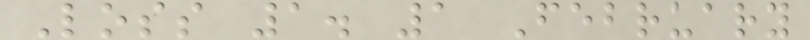Loss 1. 1 February
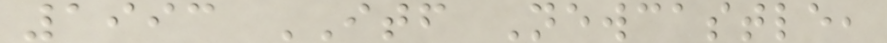1993 ITF Newcastle,
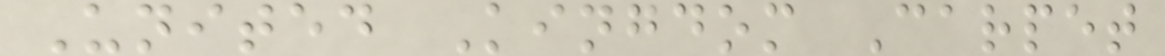United Kingdom Carpet
